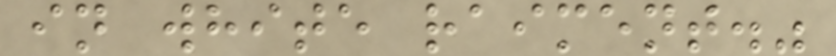in white raiment."
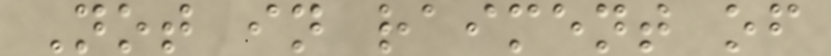Not in raiment of
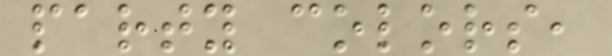party colors,
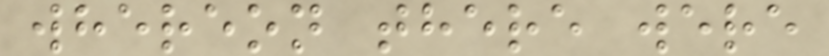whereon there were
